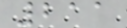211
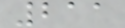211
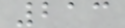213
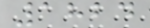1824
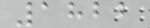1822
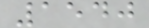1540
